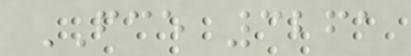FCE 3261
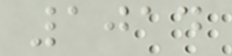1014
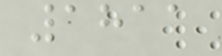1811
